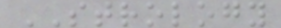STROLOGY
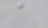a
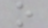o
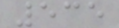535
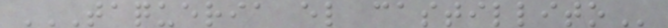TAQUERIA EL CASTILLITO
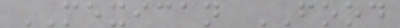MEXICAN FOOD
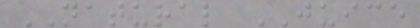NATURAL JUICE
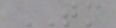TM
